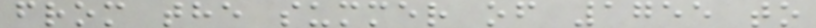from the summer of 1755 to
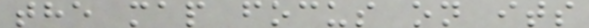the map focus on its
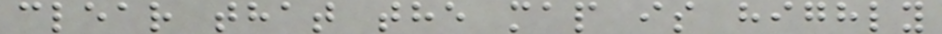clear that the map is highly
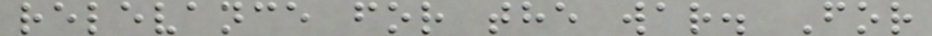relevance for the war. For
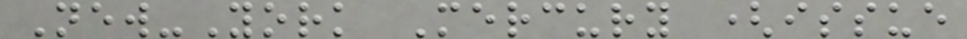New-York Mercury (issue
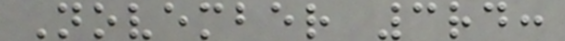November 3rd:
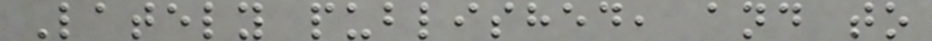Lately published, and to
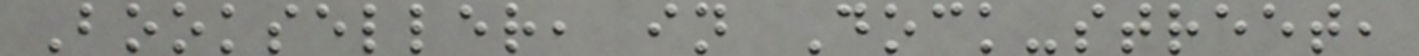Bookseller, in Dock-street,
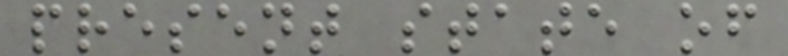present state of
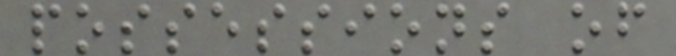possessions of
